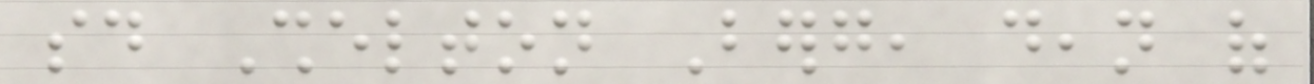said Shelton Berg, dean of
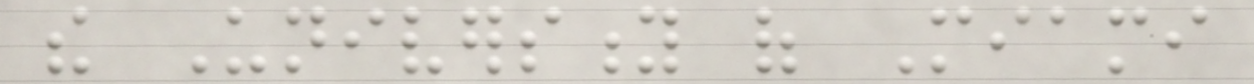the University of Miami
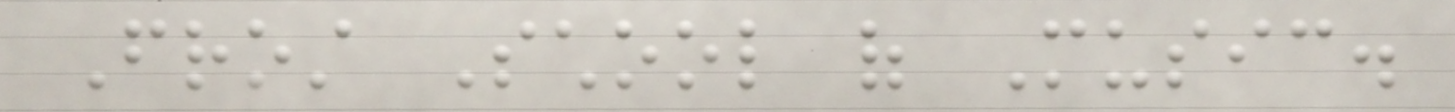Frost School of Music.
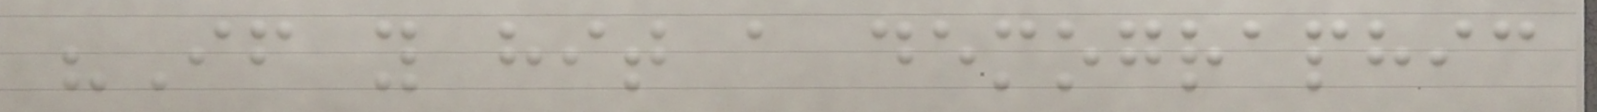"If you hit a demographic
